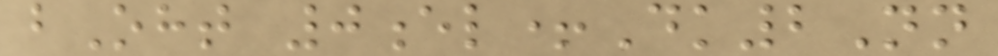bOht 0el+Dk2Nn
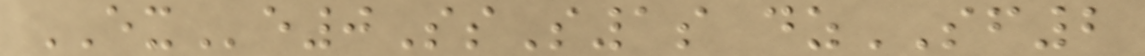EXe0SsS1s dzSF2
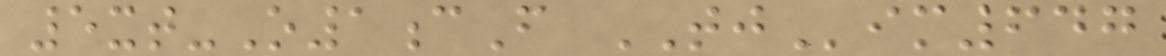5xt-O1cF TJim647
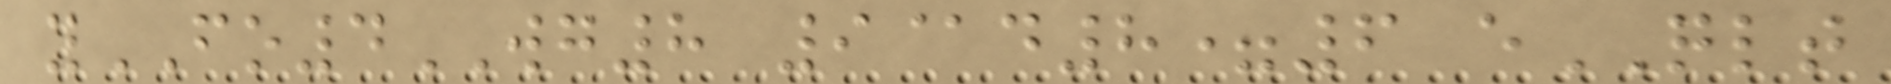yFO4WG8 9@d8=6 eQLT
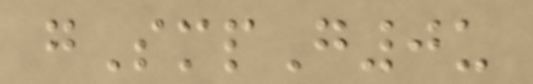gSmpG0u
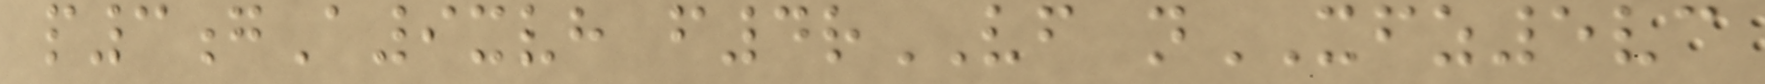p3gA9xvh f4rVF nXFZ5vc
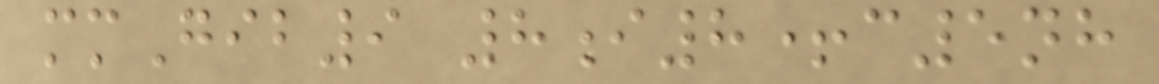mmGib9 8i8+c5nh
